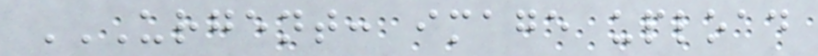URGENT: IMAGE UPLOAD
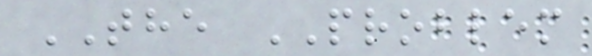THE PROBLEM
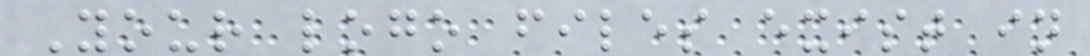Your logo files exist in
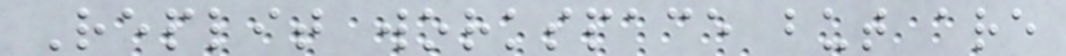Replit workspace but are
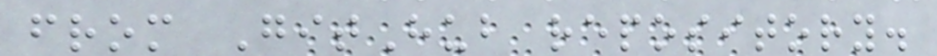from GitHub repository.
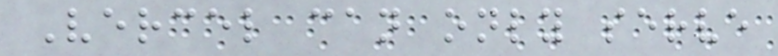Vercel can only serve
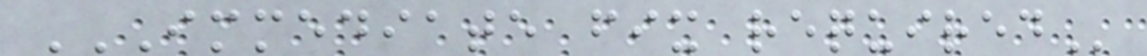IMMEDIATE FIX REQUIRED
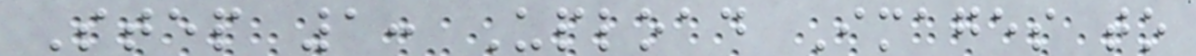Step 1: Upload Images to
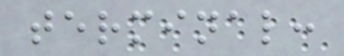terminal:
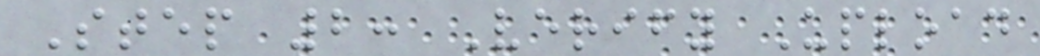Step 2: Verify Upload
